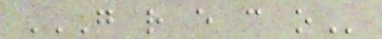G R E C O
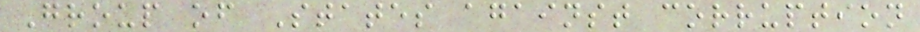Group of States against corruption
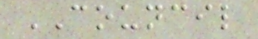COUNCIL
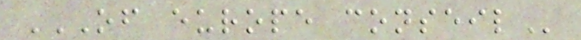OF EUROPE CONSEIL
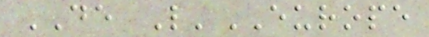DE L'EUROPE
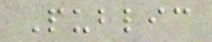Public
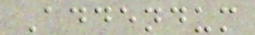Addendum
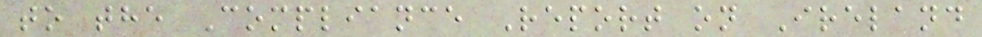to the Compliance Report on Ireland
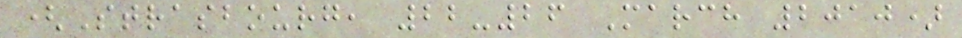(Strasbourg, 22-26 March 2010)
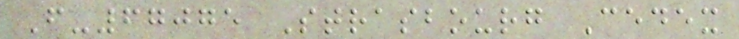F-67075 Strasbourg Cedex
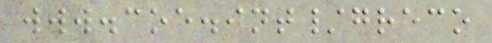www.coe.int/greco
